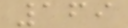169
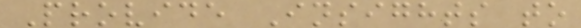Provide Insights to
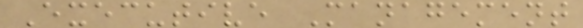Executive Management
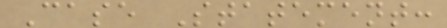Case Statement:
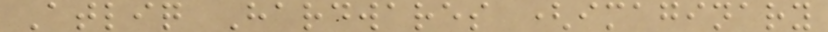Atliq Hardwares (imaginary
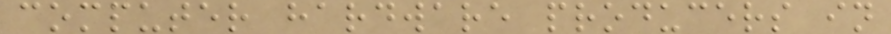computer hardware producers in
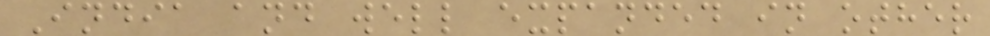India and well expanded in other
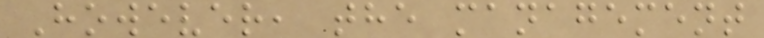However, the management
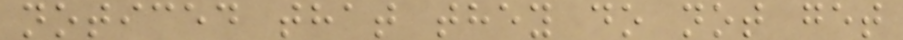noticed that they do not get
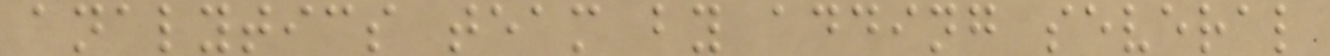analytics team by adding several
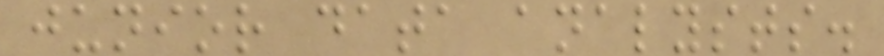junior data analysts.
